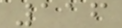116
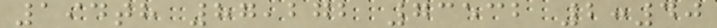194th 87,272 73532 2:40
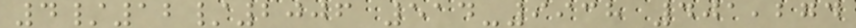4/12/2006 514-9938 401,274
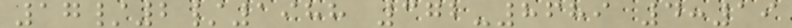17/2/1988 372-8689 4:19
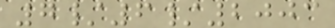7/6/2003
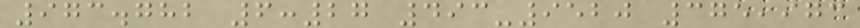973.782 6:27 493-9520 375,973
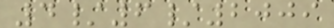4/6/2009
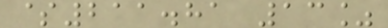$211.81 13%
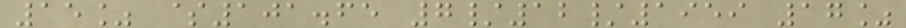15% $101.65 7/12/1959 17%
